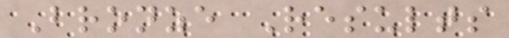Bronze Results
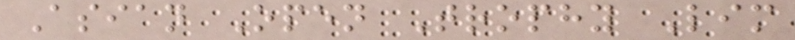Asian Open Trophy Lim
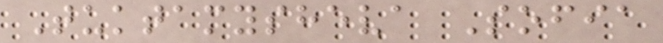Tuktamysheva Sofia
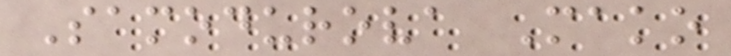Samodurova Mako
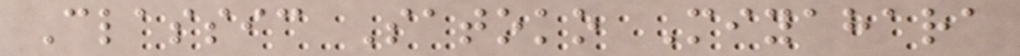Classic Satoko Miyahara
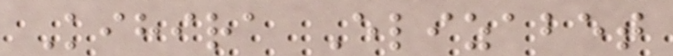Kihira Elizabet
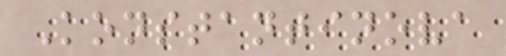Konstantinova
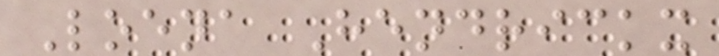Loena Hendrickx
